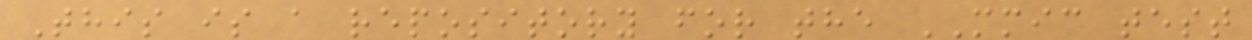This is a repository for the MMIC test
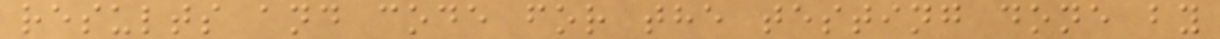results and code for the testing done by
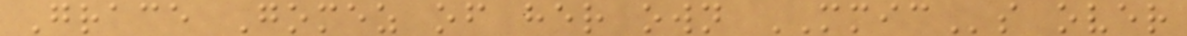Grace Gomez of her own MMICs over
